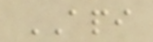API
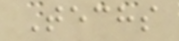Techs
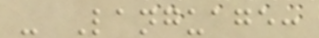- Language:
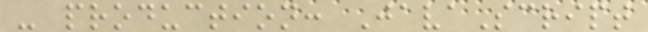- production: JavaScript
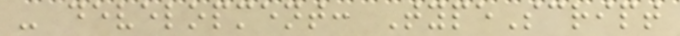- development: TypeScript
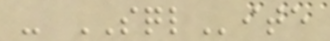- SQLite
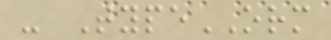- TypeORM
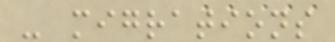- migrations
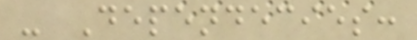- Dependecies:
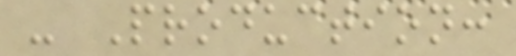- Production:
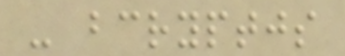- bcryptjs
